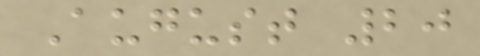August 20
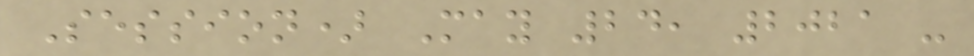Session) May 24, 2021 -
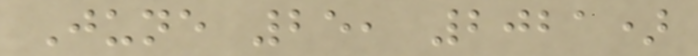June 25, 2021)
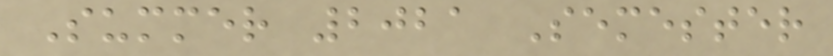Summer 2021 Semester
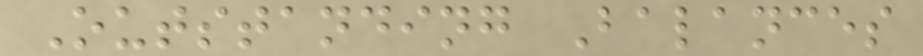Outstanding Balances
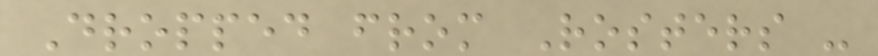Dropped from Rosters -
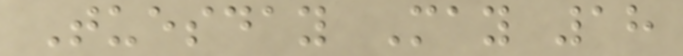Tuesday May 18
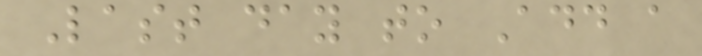Last day to Add a
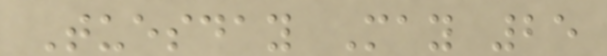Tuesday May 25
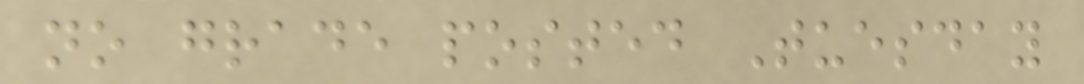no grade posted Tuesday
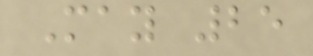May 25
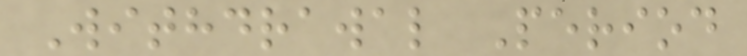Withdrawal Period
